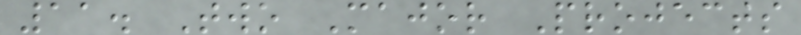11. Two Major Projects
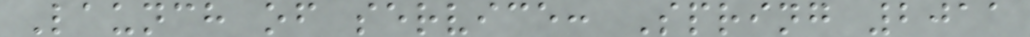Launch of service: Spring 2011
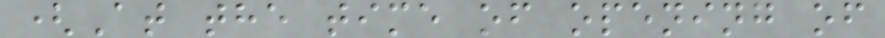(At the time of opening of
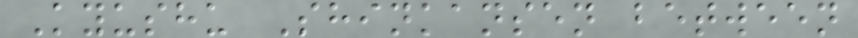Kyushu Shinkansen between
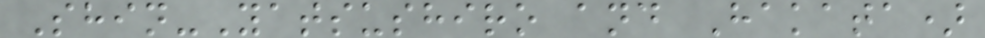Shin-Yatsushiro and Hakata)
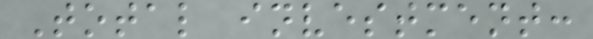Total investment:
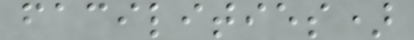facilities)
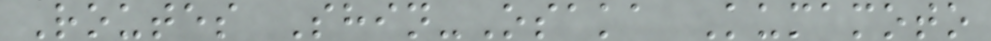Routes Shin-Osaka Kumamoto
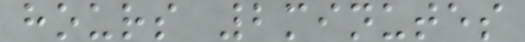hours 2minutes
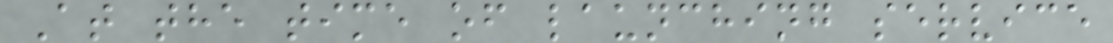At the time of launching service
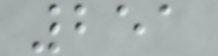251
